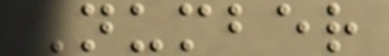Number
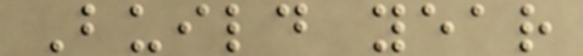Build year
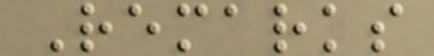Remarks
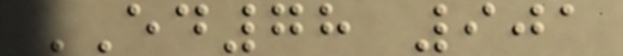ED78 901
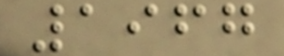1967
